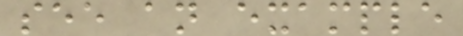see an example
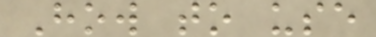How to use
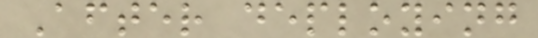After deploying
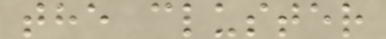the cluster
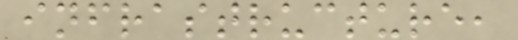infrastructure,
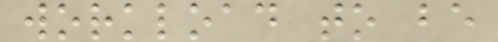workload to be
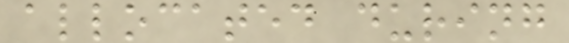allocated during
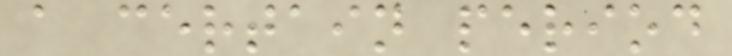a certain period
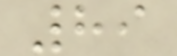89
